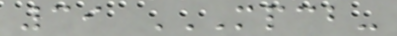39 MPCB-
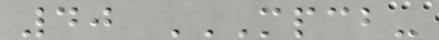40 MPCB-
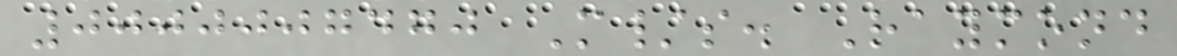0000007470 M/s. Raymond
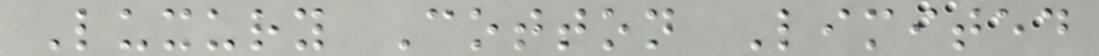Luxury Cotton Limited
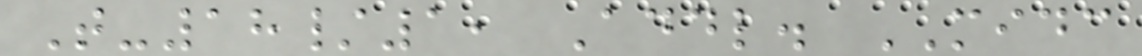T-18/1, Addl. MIDC
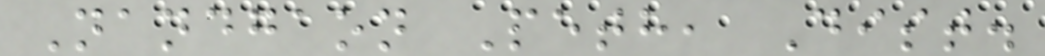Nandgaon Peth, Dist.
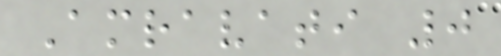Amravati 0
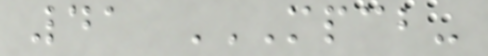41 MPCB-
